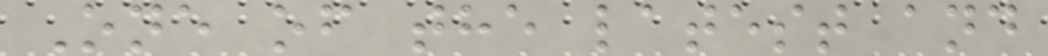One of the latest and
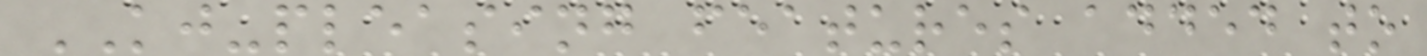KJ-pleasing features added to
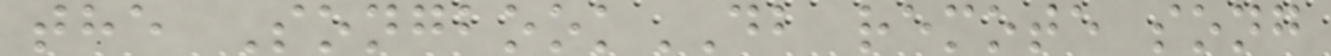the SongbookDB remote song
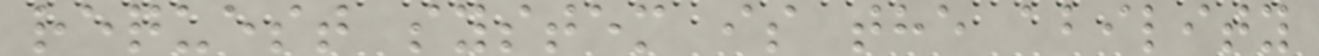request system is the ability
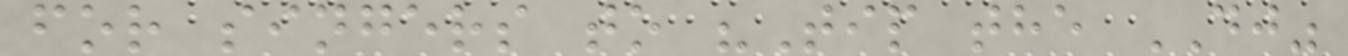for singers to "Tip the DJ"
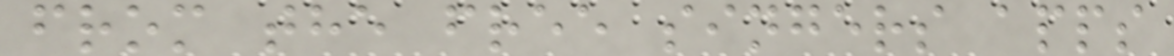from the free singers apps
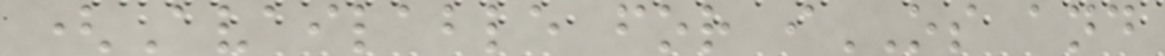(Available for iOS and
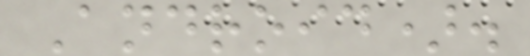Android).
